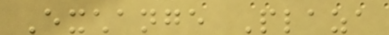Exchange Plaza
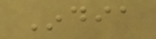India
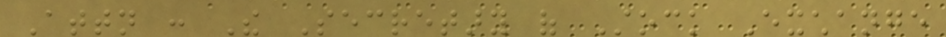Attn : The Secretary of Stock Exchange
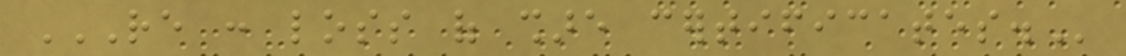RE : LOSS OF SHARE CERTIFICATES.
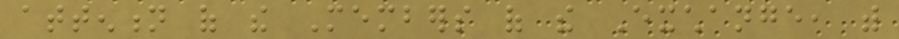attention of the Members of the Exchange, with
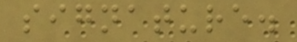signature.
